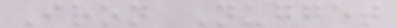Iron Nugget
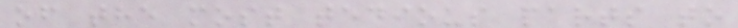of the most tedious parts to
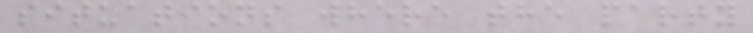situations where the party
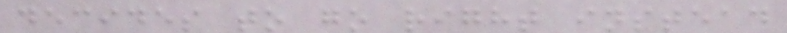decides to go right instead
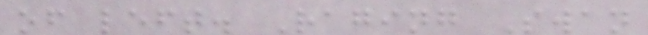of left. Raging Swan
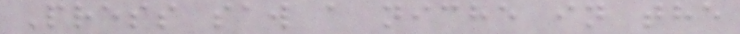Press saw a niche in the
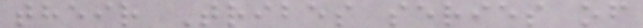their Tribes series of
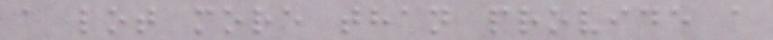a lot more than provide a
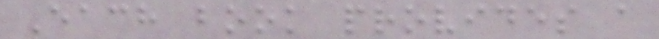Each book provides a
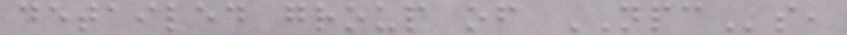detailed group of NPCs,
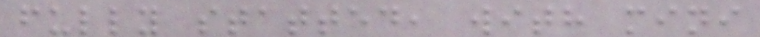fully statted, with mini
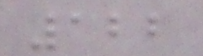122
